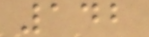142
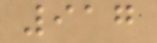917
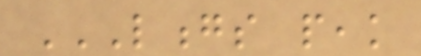LONGS PEAK
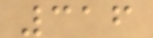316
